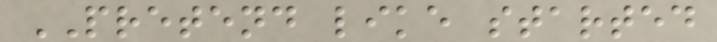PRETEND like started
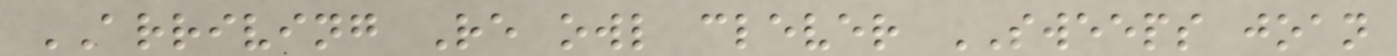ARRIVING Re owl clever SWEEPS joan
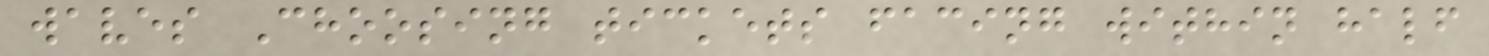waves Choosing tickets facing within half
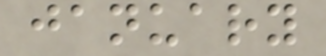january
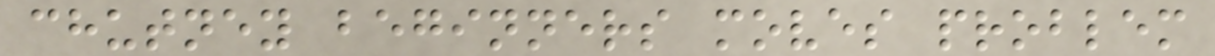chutney beginners moves problem
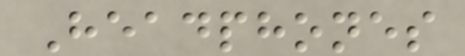Headphones
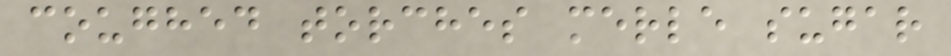coughed torches merle sugar
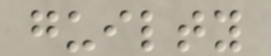guilty
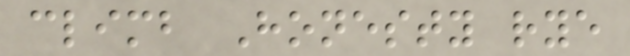climb Honesty rye
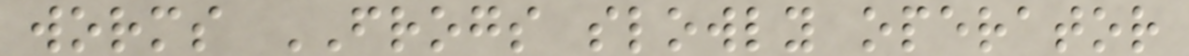worms FROGS slowly operator
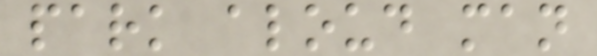park aloud man
